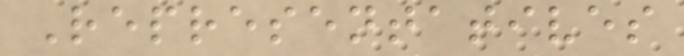Representatives
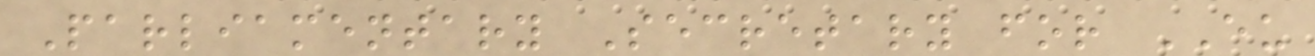Parliamentary Secretary for EU
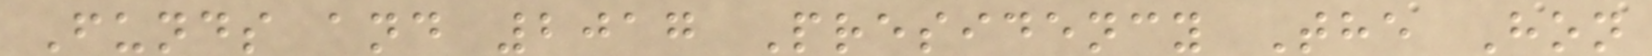Funds and 2017 Presidency The Hon
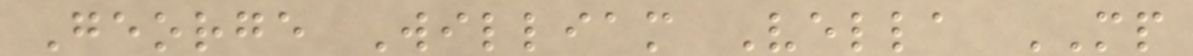George William Vella MP
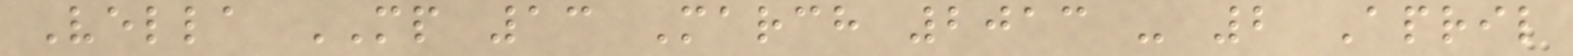Vella MP 13 March 2013 - 2 April
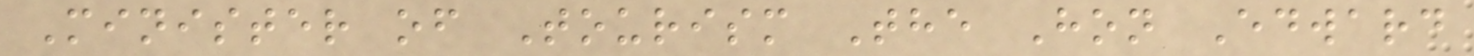Minister of Tourism The Hon Edward
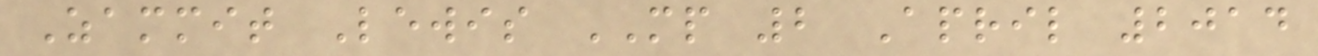Zammit Lewis MP 2 April 2014
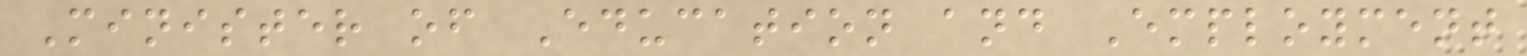Minister of Education and Employment
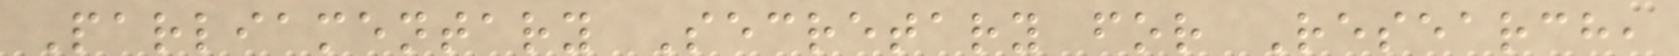Parliamentary Secretary for Research,
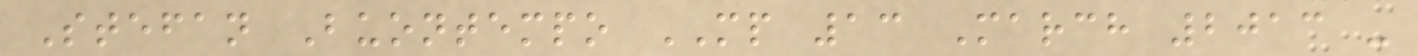Stefan Buontempo MP 13 March 2013 -
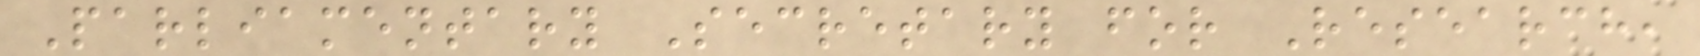Parliamentary Secretary for Research,
